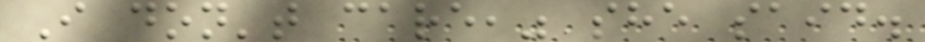I don't care," she said.
